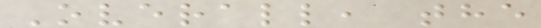Overall, the
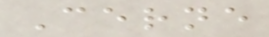Cerne
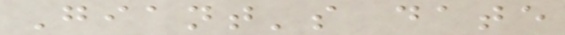Giant's date
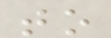to
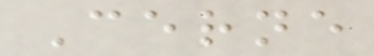Cerne
